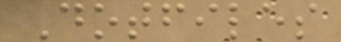Dotfiles
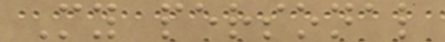My personal
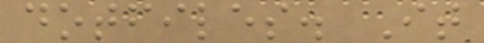dotfiles. It
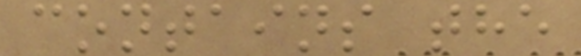contains the
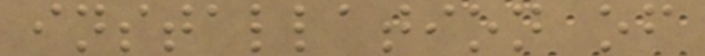installation of
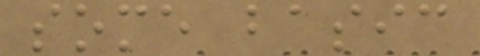some basic
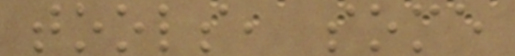tools, some
